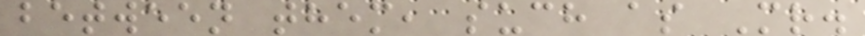between them, such as Mr.
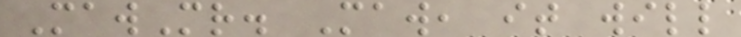MawMr. Maw, it will
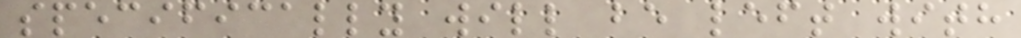specifically will be left with
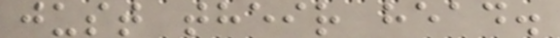just their head.
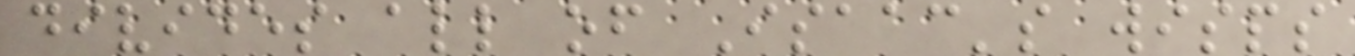divides all of Isaac's wisps
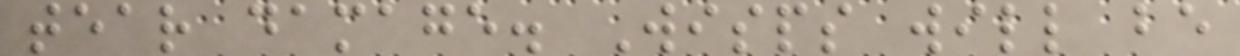tear damage. Wisps will be
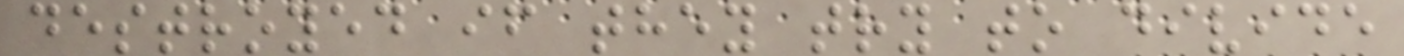destroyed if they try to divide
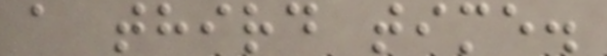a third time.
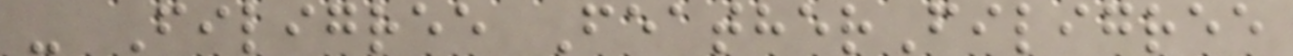- Filigree FeatherFiligree
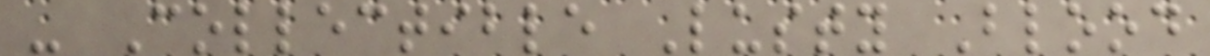- Collectible Lusty Blood
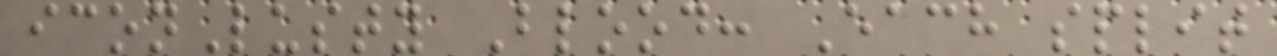iconLusty Blood: Each split
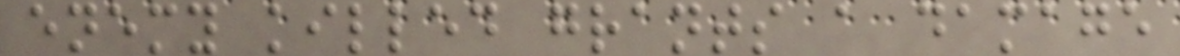enemy killed grants a damage
